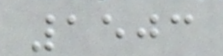1503
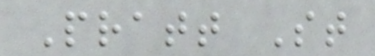Pratt St
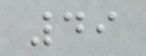49
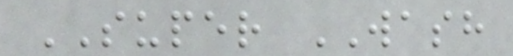SUPER WASH
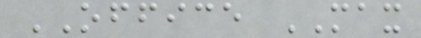OFFICE MAX
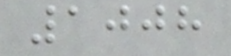1008
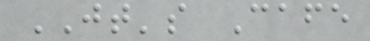JT's Cafe
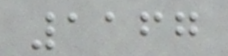1167
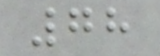78
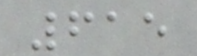615
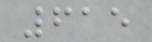615
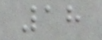18
